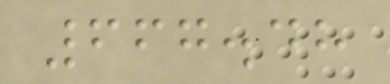667.48
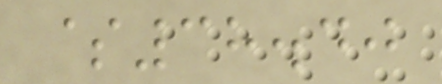$38.40
